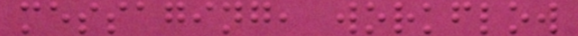messaging, workflow
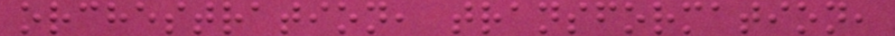orchestration, transformation,
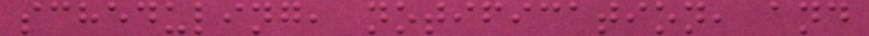scheduling, notification, and
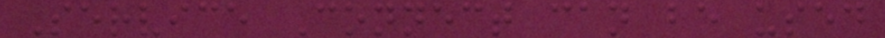Service Connect can be used
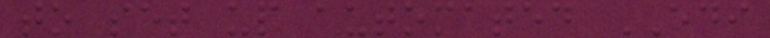to set up automated EDI
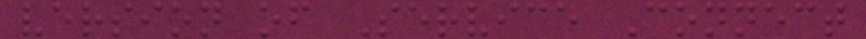version of Service Connect
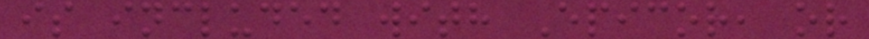is included with Epicor, or
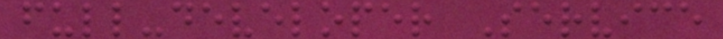full-developer Service
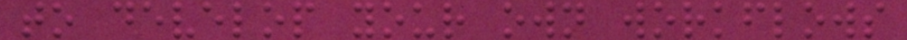to develop your own workflows
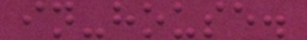in-house.
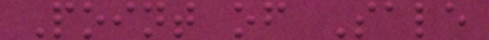Point of Sale
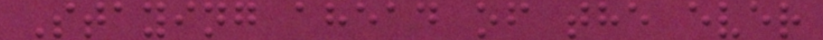Staying ahead of the ever
